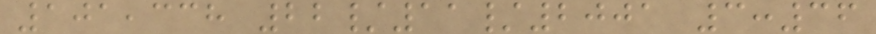101,338 22/11/2001 3:36
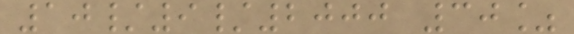10/9/2000 30%
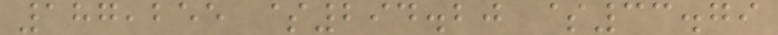187,255 $294.20 $33.79
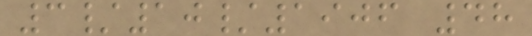3/10/1906 48
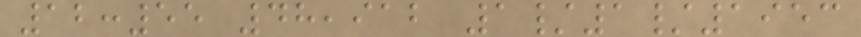12:55 48,912 1/1/1953
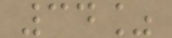34%
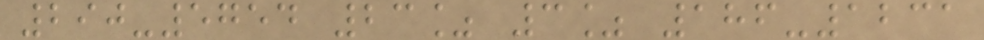290-5754 23% 3% 186-1231
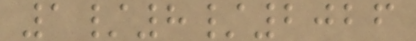1/8/2026
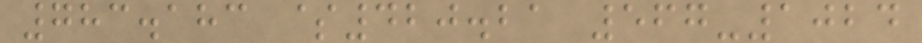783.183 $420.21 567-1024
